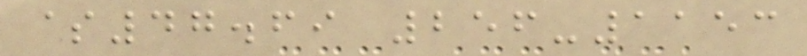$47.69 256-1153
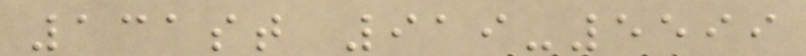131st 919-5599
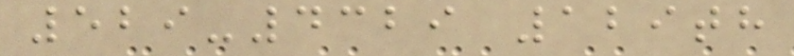529-4329 129th
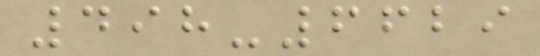498-6629
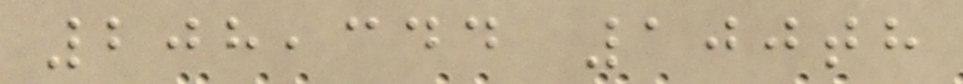208,344 100th
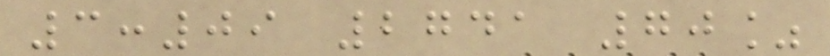3:09 2741 70%
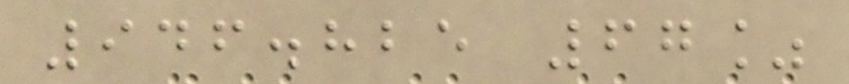946.825 67%
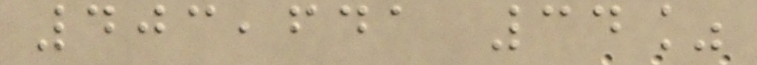403,641 34%
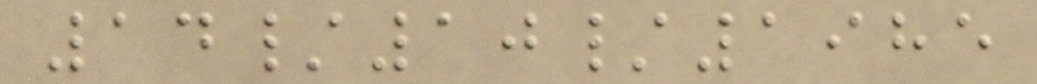14/10/1985
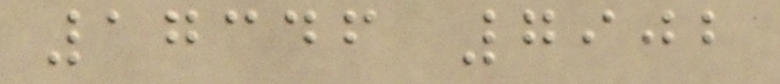17346 7902
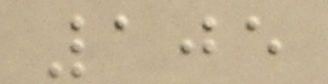105
